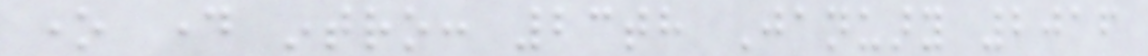one day intro: 23th January 2016
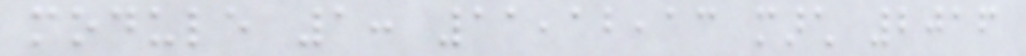module 1: 11,12,13 march 2016
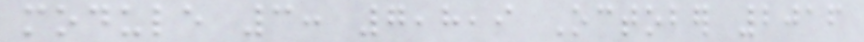module 3: 7,8,9 October 2016
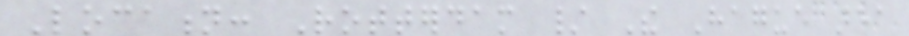Location: Rotterdam / The Hague area
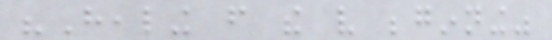"Healing from the very beginning"
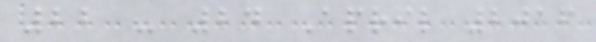22 - 24 April 2016
